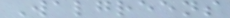Walgreens
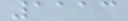1113
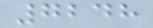7248
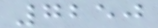7250
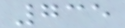735
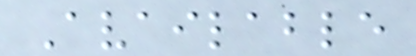Available
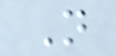N
